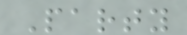Party
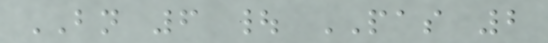BN 6 | PAS 2
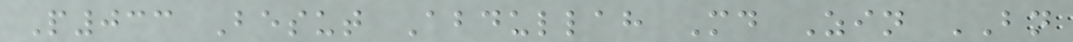P033 Besut Abdullah Md Zin BN
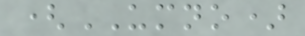(UMNO)
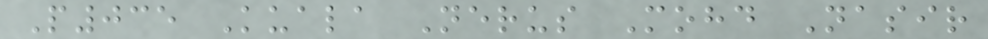P035 Kuala Nerus Mohd Nasir
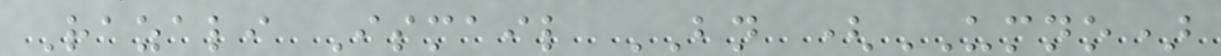Razali Ismail BN (UMNO)
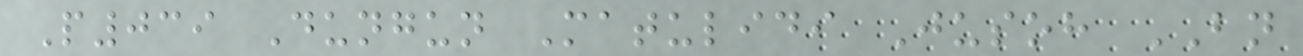P039 Dungun Matulidi Jusoh BN
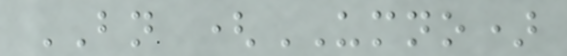BN (UMNO)
